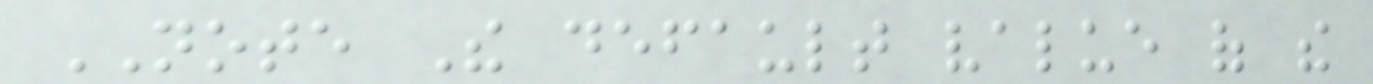NOTE The default value of the
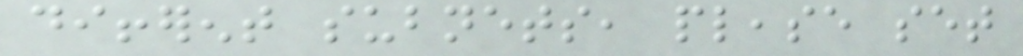different subnets, please set
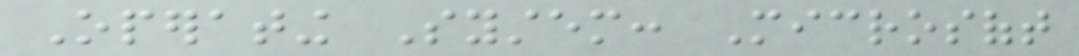Operating System: Microsoft
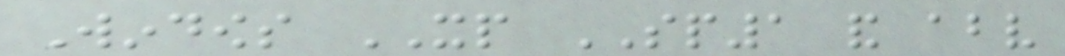Windows XP SP1 and above
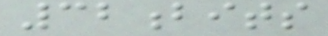32bits
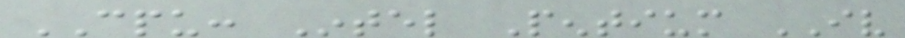CPU: Intel Pentium IV
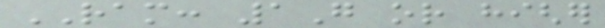RAM: 1G or higher
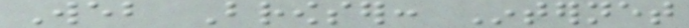Web Browser: Internet
